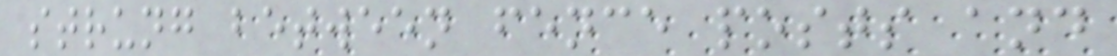strung between fence posts and
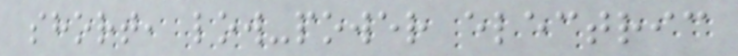short, low-power electric
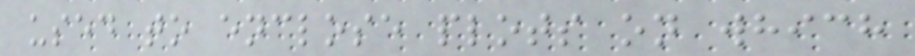used to enclose plots on which
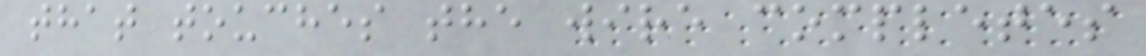that touches the wire completes
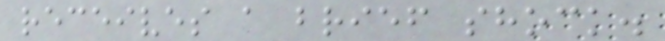receives a brief shock.
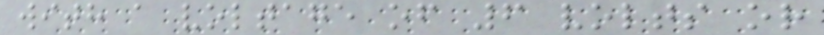with a voltage of 6 volts or
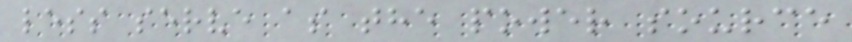less serve as the power source
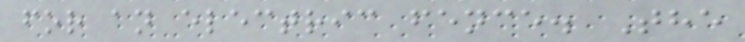for an electric fence. The
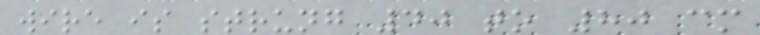wire is strung 40 to 80 cm
